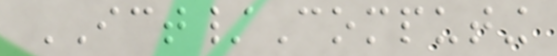ICT/Computing
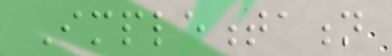Implementation
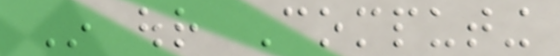In our Computing
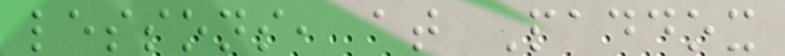lessons, at Paddox
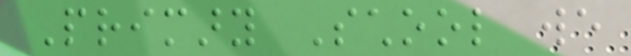Primary School we
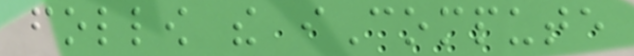follow the iCompute
